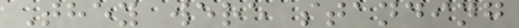They were standing
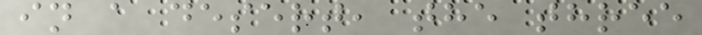in a desert, the three
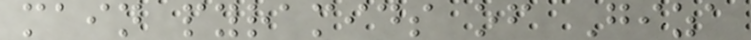main pyramids of Giza
